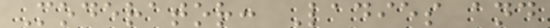Moderator: Ladies and
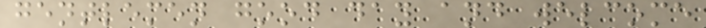gentlemen good day and welcome
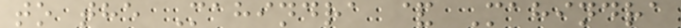to the Mahindra & Mahindra
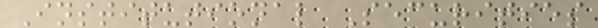Institutional Securities
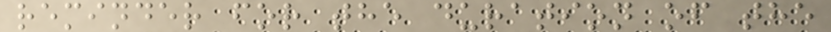reminder for the duration of the
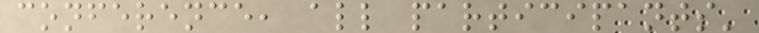conference, all participants'
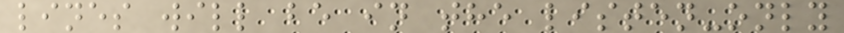lines will be in the listen-only
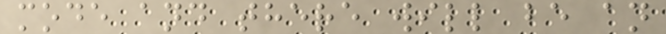mode and there will be an
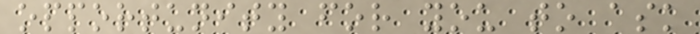opportunity for you to ask
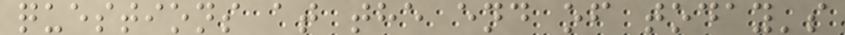questions at the end of today's
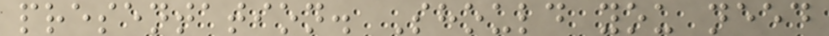presentation. Should you need
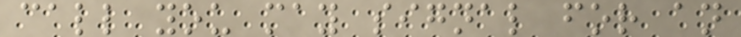call you may signal for an
